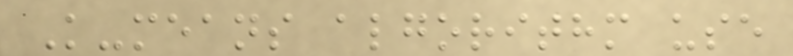K-means algorithm use
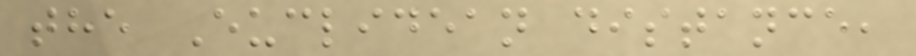the Euclidean distance,
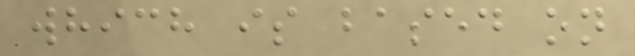which is based on
